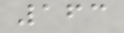163
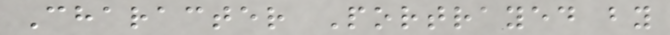Character Portrayed by
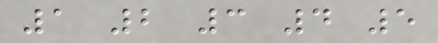1 2 3 4 5
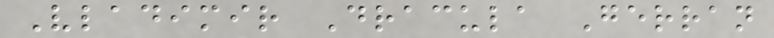Vladimir Dracula Gerran
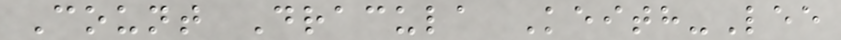Count Dracula Keith-Lee
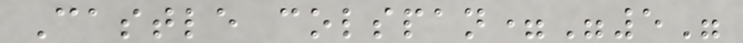Castle colspan="5"
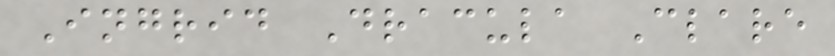Ingrid Dracula Clare
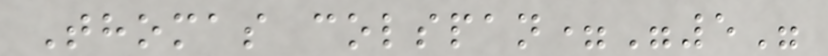Thomas colspan="5"
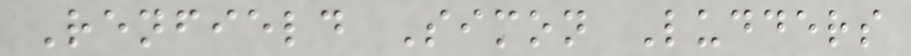Renfield Simon Ludders
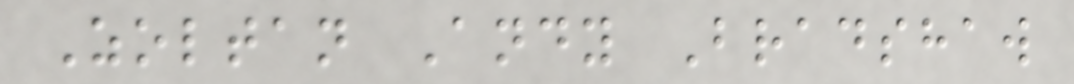Zoltan Andy Bradshaw
